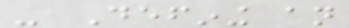- Defining an
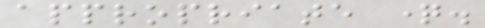appropriate question.
